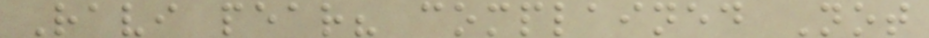Ravi pear? complained Not
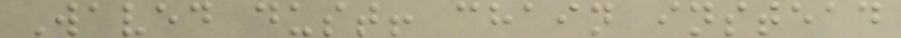Waved dust! chain instead
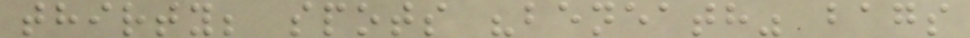thirty; spots "beneath" bags
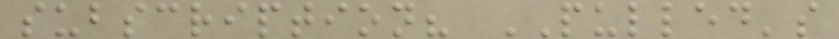subscription? PULLED's
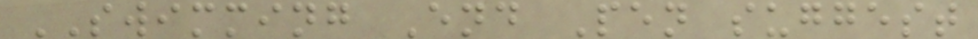SWIMMING End Pen suggest
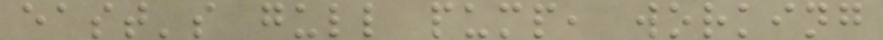east's gull pump, working
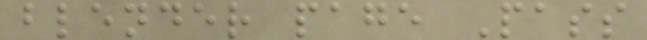blender page Pass
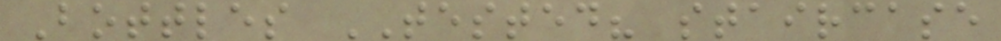Bottles TESTED? staircase
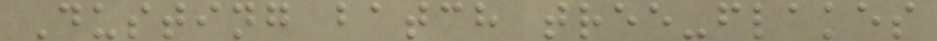Dusting batch tree-flakes
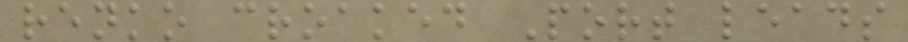renko croaked Port leads
